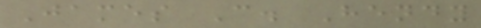James C. Hendy
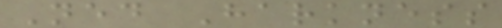Ned Harkness
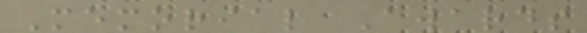Memorial Awards
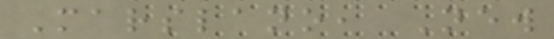Marslano, New
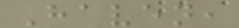Haven,
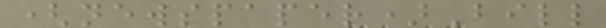(newspaper)Bill
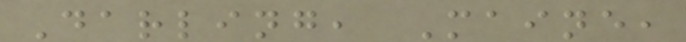Darling, Maine,
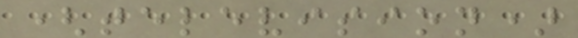(television)
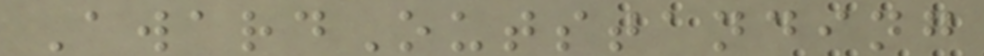AwardOutstanding
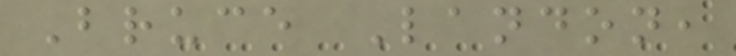Bruce Landon,
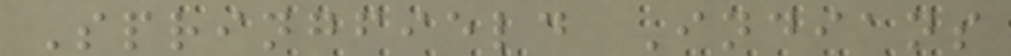Springfield Indians
